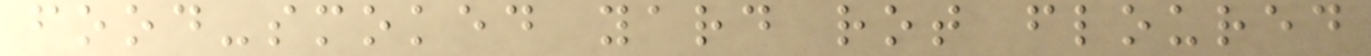food-smoked yard rot floured
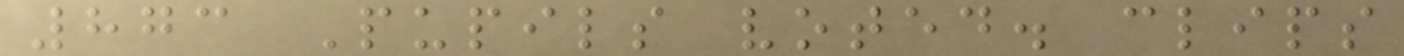873 Pupils voted. clips
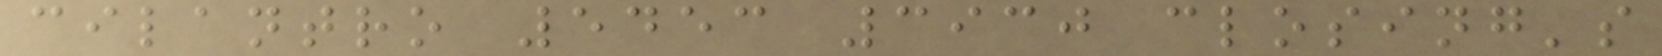cilantro 5453 3930 closing's
